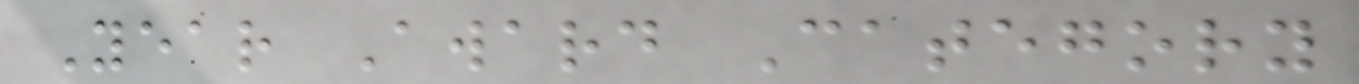Year Award Category
